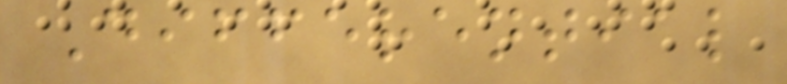Differential
